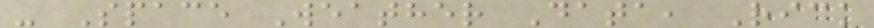- Space Weather Data, Rick
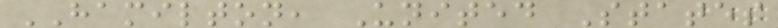HAMILTON, United States
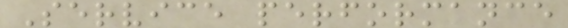Service performance
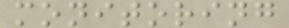monitoring
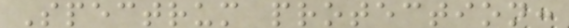Spectrum protection:
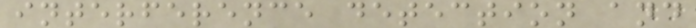interference detection and
